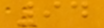94
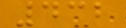432
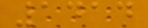1414
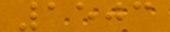1503
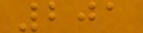201
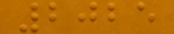2025
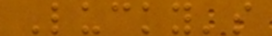Lucky's
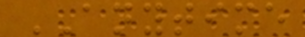ANYTIME
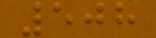508
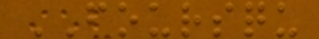FOURSQU
